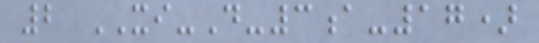2 XI-D-3a-17)
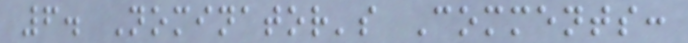6. Nominator's Comments:
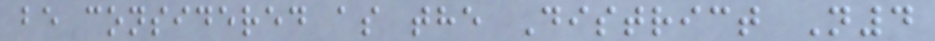be considered as the District N4
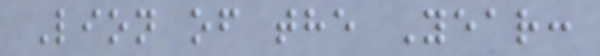Lion of the Year:
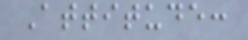Attitude:
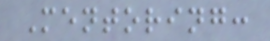Mentoring:
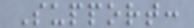Support:
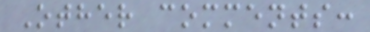Other comments:
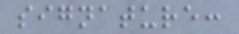signature:
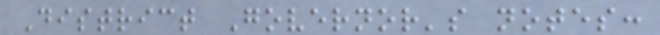District Governor's notes:
